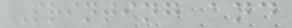Printing and
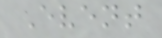Event
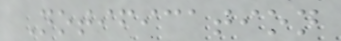Notification
